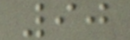90
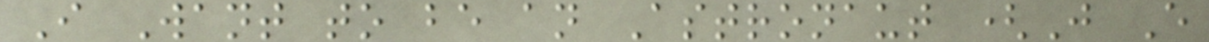I Want to be an Astronaut (J E
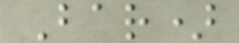Bar)
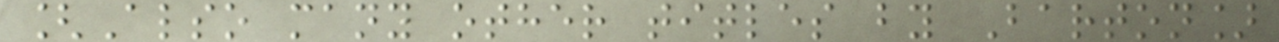[Also many other titles by Barton]
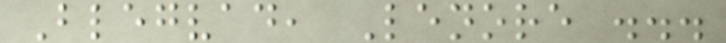Blegvad, Lenore ...
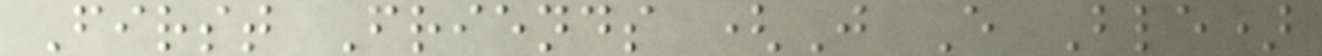First Friends (J E Ble)
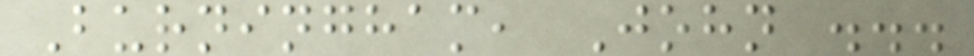Burningham, John ...
